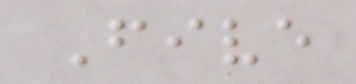Five
